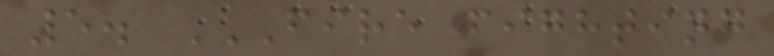5. FIRE FIGHTING
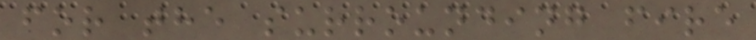for the surrounding fire
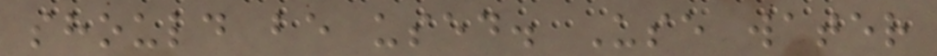should be used. Use water
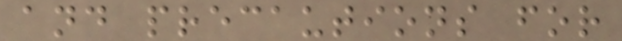and precautions for
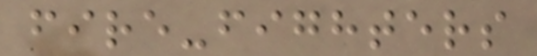fire-fighters
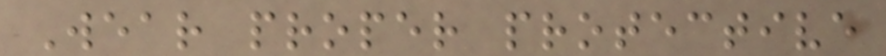Wear proper protective
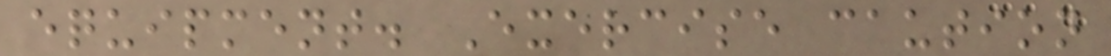equipment. Exercise caution
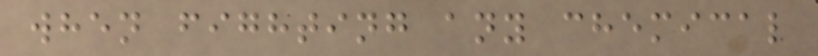when fighting any chemical
